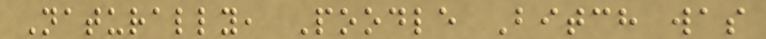Naturally, Poodle Bitch was
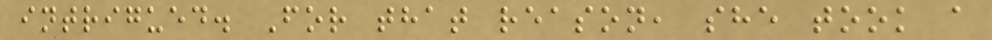intrigued. For that reason, she took a
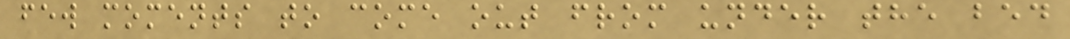few moments to come out from under the bed
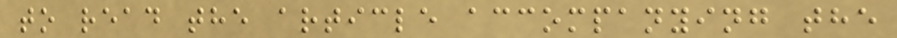to read the article accompanying the
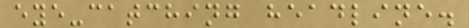eye-catching headline.
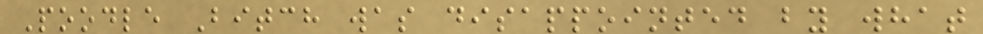Poodle Bitch was disappointed by what
